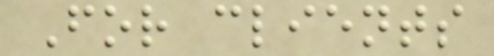For clients
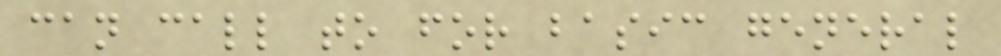can call to for basic general
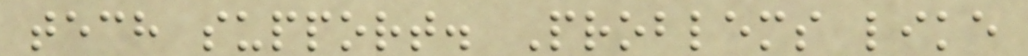tech support. Problems like
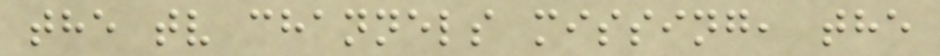the tv channels missing, the
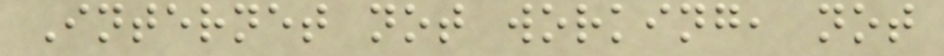Internet not working, not
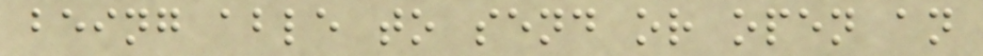being able to send or open an
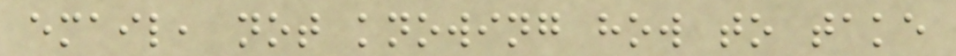email, not knowing how to take
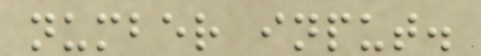number input.
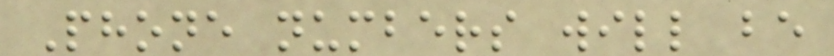Phone numbers will be
